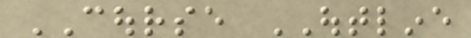COURSE OUTLINE
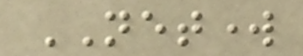NETWORK
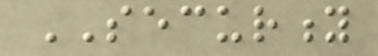SECURITY
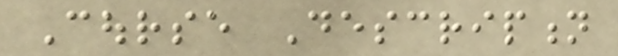Course Description
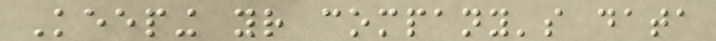Keeping your company's data
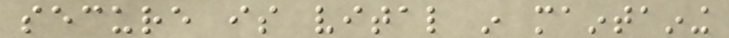secure is vital in maintaining
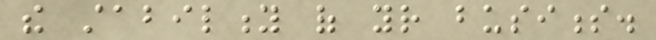the stability of your business.
